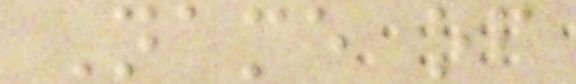Name of
